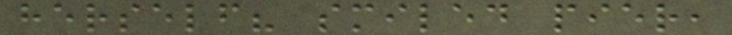herself? smiled pier,
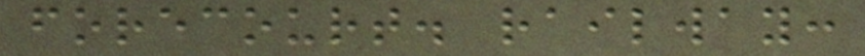forecourt. railway:
